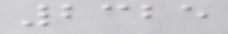2325
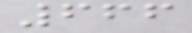666
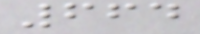664
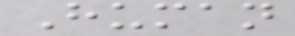Human
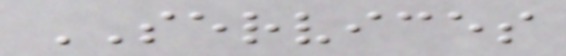SERVICES
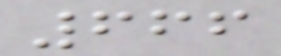666
